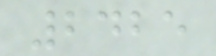2425
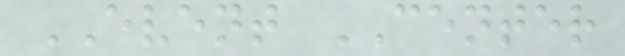EVENT CENTER
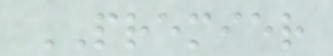PREMIER
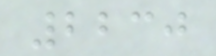2230
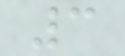3
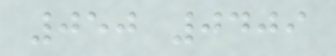050 0409
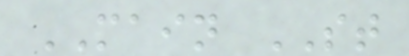MAIN ST
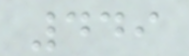449
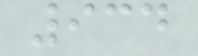934
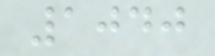1040
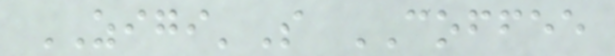ZIGI'S COFFEE
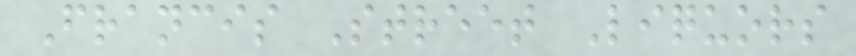Francis Street Liquors
